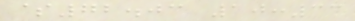$72.03 10:33
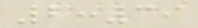2:39
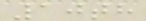10th
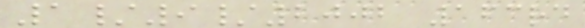1/9/2002 163rd
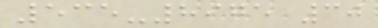535-8975 30
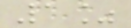1%
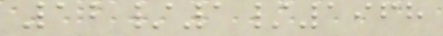12/1/1968
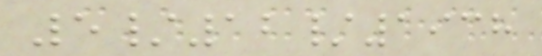5/12/1938
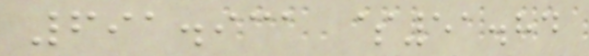691.931 $51.84
